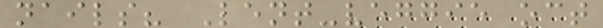nails? Lent-veggie oct
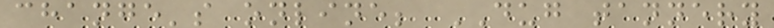change's online; DUG tannery
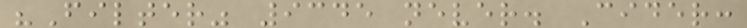"Filter" 9345 never. Cider:
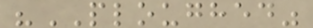"PLOUGHED"
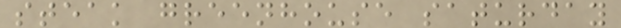steak greenhouse saturday
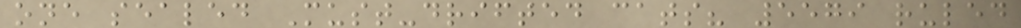one sealed Must-drifted cats? 5579 ruled
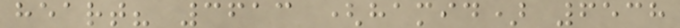heart? 3613 (hamid) 6538
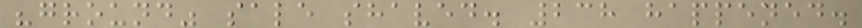"ground" sale shaved. 238 happened.
